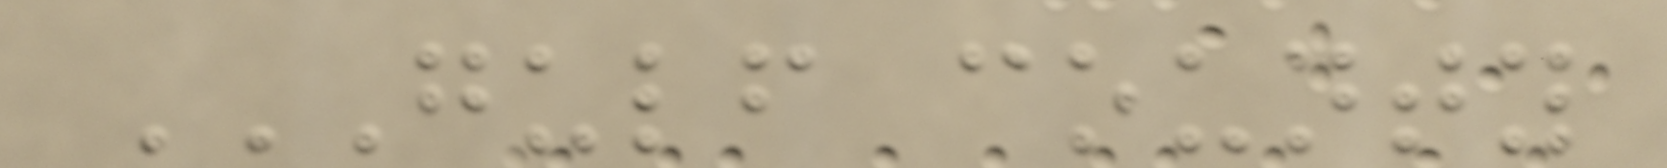GULF COUNTY
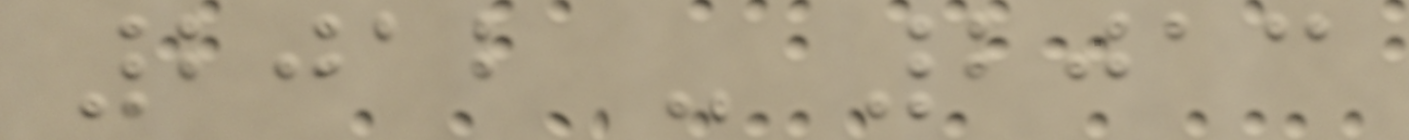2012 - 2013
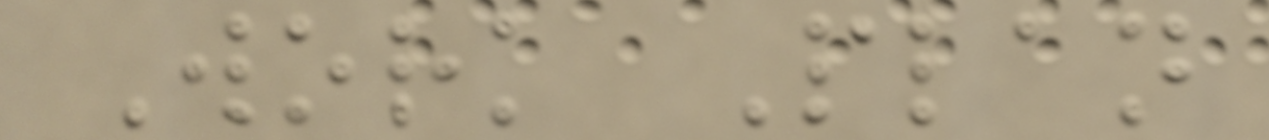Work Plan
